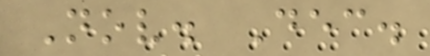Nov. Dec.
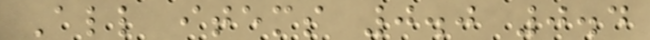All items 0.0 0.4
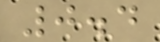0.4
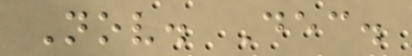Nov. Dec.
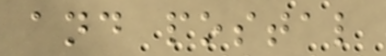and postal
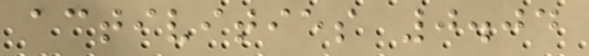activities 0.04
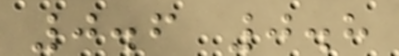0.6 0.8
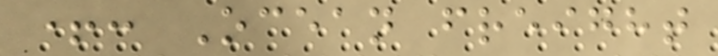+: Ocean freight
